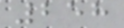258
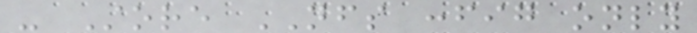- Store NFS config only
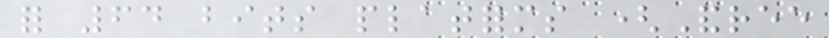for 64 bits platforms (Andree
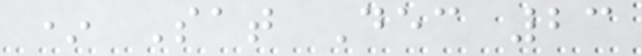* Sat Dec 23
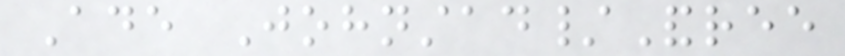Ade Johnstad/Andree
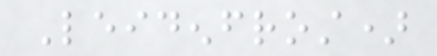Leidenfrost)
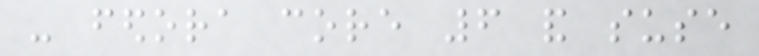- fedora core 6 and suse
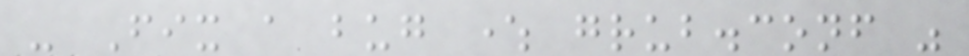- Fix a bug where grub.conf was
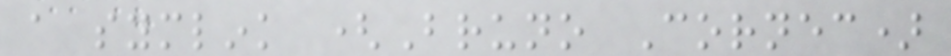a symlink (Bruno Cornec)
